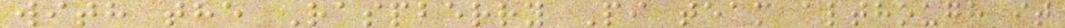with the Raspberry Pi team although it
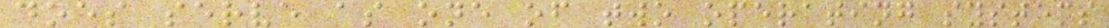does serve as one of two operating systems
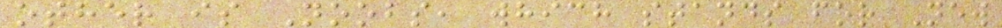other is Noobs, which stands for New
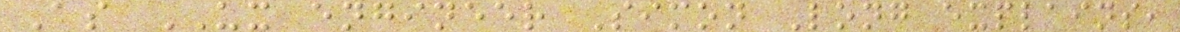As UX engineer Simon Long explains,
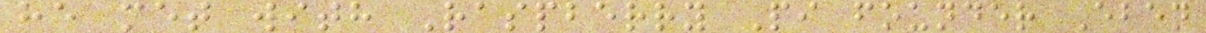he met with Raspberry Pi founder Eben
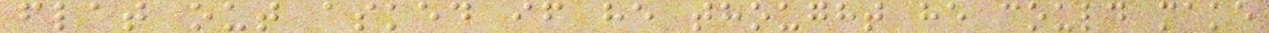flat out asked if he thought he could make
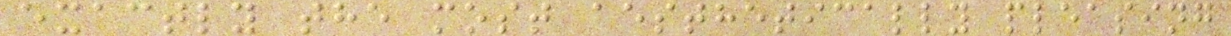exactly the most aesthetically pleasing
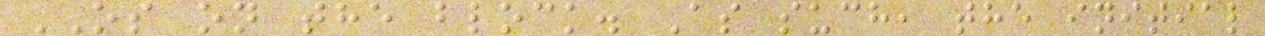OS on the block. As such, the initial
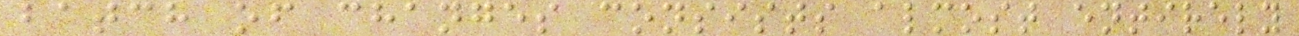batch of changes consists almost entirely
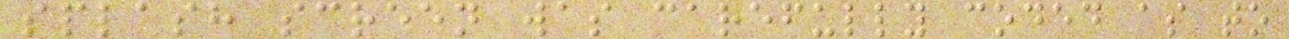splash screen was carefully coded as to
